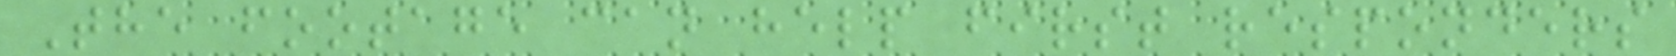The footage can help first responders
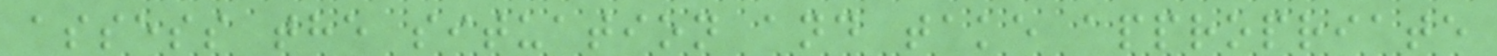assess the situation and take appropriate
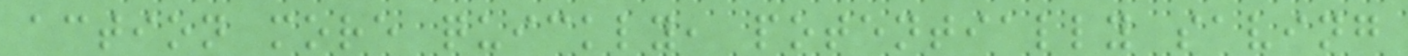action more quickly, potentially saving
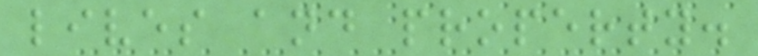lives and property.
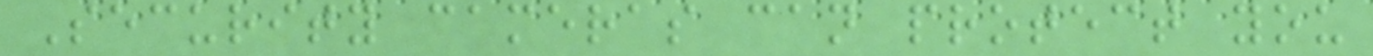Security cameras can protect you
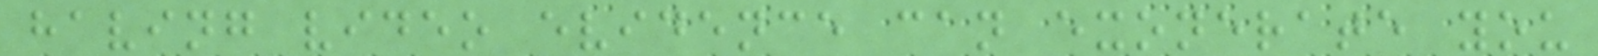having video evidence can exonerate you
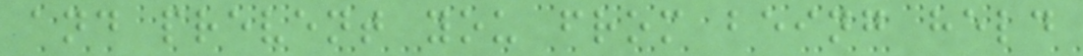and prevent you from being held
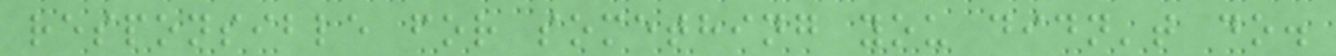responsible for something you didn't do.
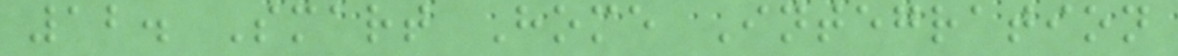12. Smart Home Integration
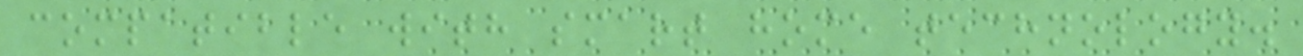compatible with smart home technology.
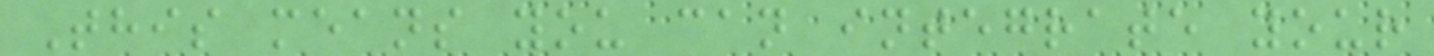This means you can integrate your
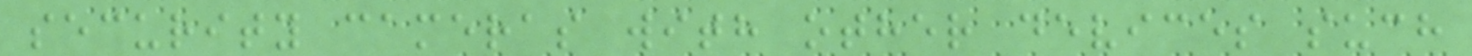security cameras with other devices such
